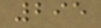295
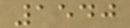1540
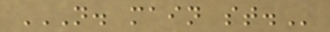N. MAIN ST.
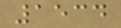1534
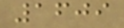1609
